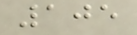105
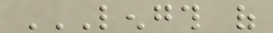LENGTH OF
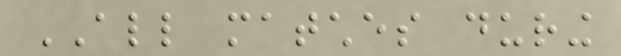ALL matches during
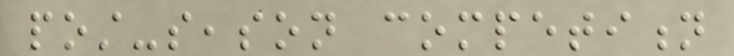post-season competition
